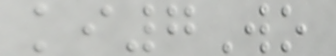ki7Wo
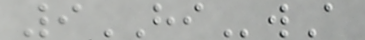9HIwA
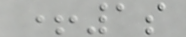+1s
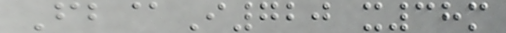Fb@I720 x38m
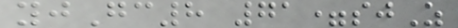yjGc8 71=sjZ
